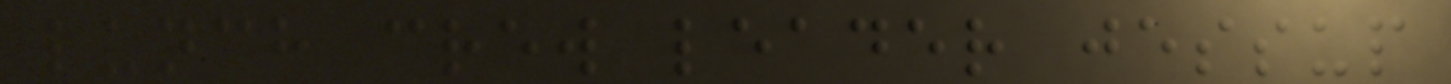lunch crew leader jessup
